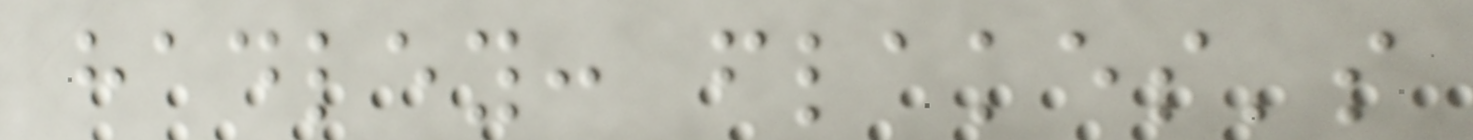hadley: flakes's
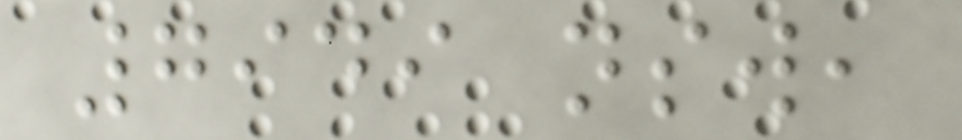7949 nsw,
